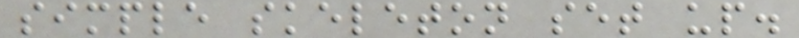simple skeleton set up.
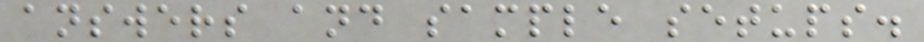answers and sample setups.
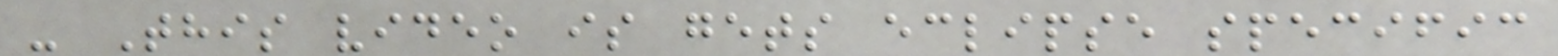- This video is gets eclipse specific
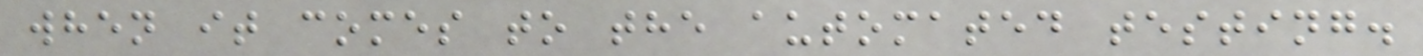when it comes to the automated testing.
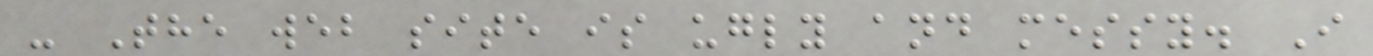- The web site is ugly and messy. I
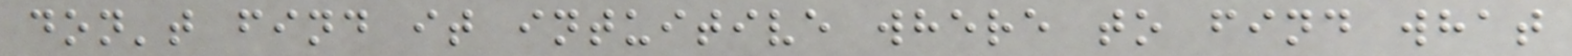don't find it intuitive where to find what
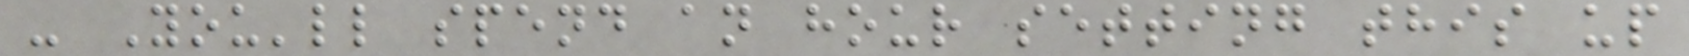- You'll spend an hour setting this up
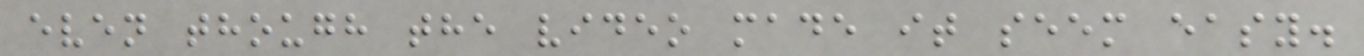even though the video made it seem easy.
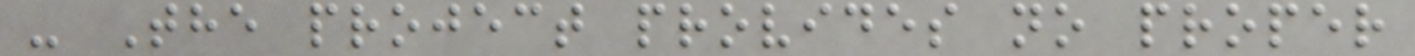- The project provides no proper
